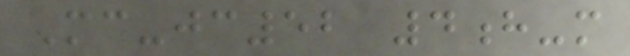Mc-jc52 4h-m
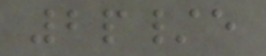2p/e
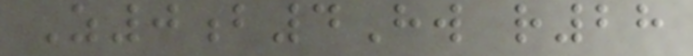Z0b4Hw r28
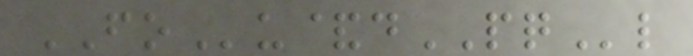FOu&dPQl
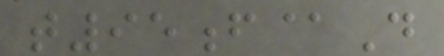t95f@D
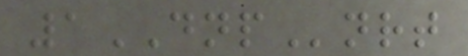1DNPnrt
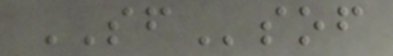SFsof
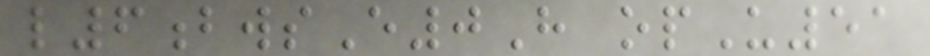l6bwsE0H opU51
